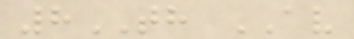8TH AV
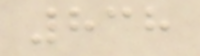838
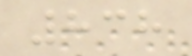838
